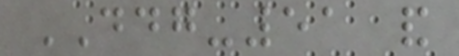DDG-51 and
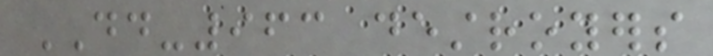DD-963 destroyers
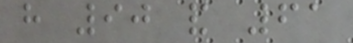have 90 and 61
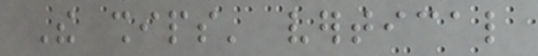The ships' vertical
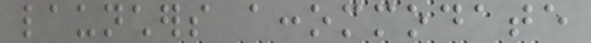launchers accommodate
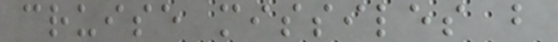cruise missiles but
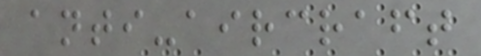anti-aircraft
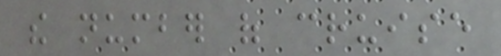the number of cruise
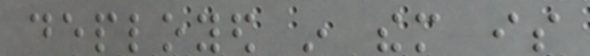deployed in them is
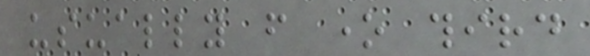usually from one third
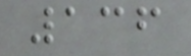136
